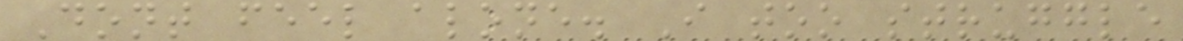Dont feel alone. I too struggle
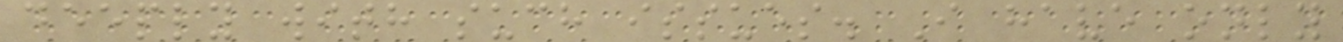deeply with such issues. I have only
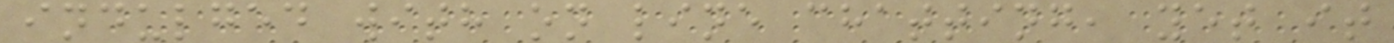indulged with on line chatting, yet it
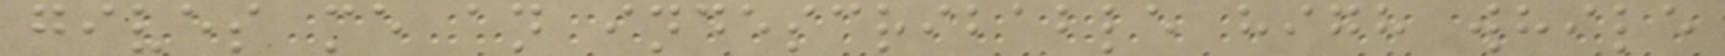gives me an indescribable high while
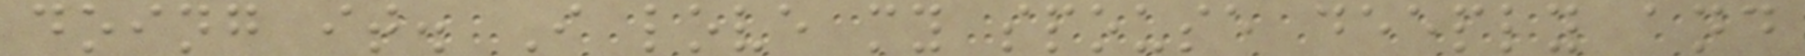doing it. I love my spouse deeply and
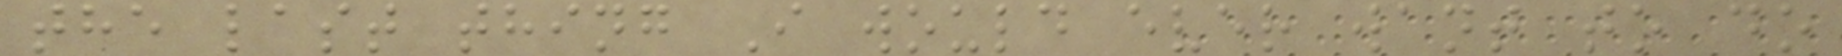the last thing I would ever want to do
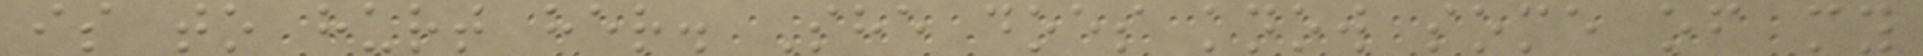is to hurt her. She does know some of my
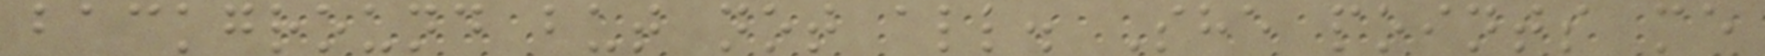background but not all. She points me
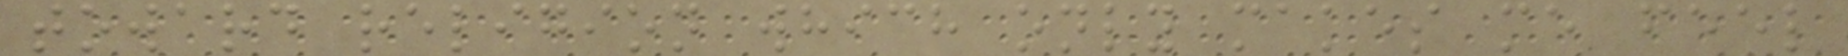toward religion which only makes me feel
